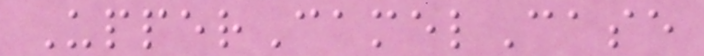UpperCamelCase
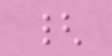{
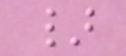}
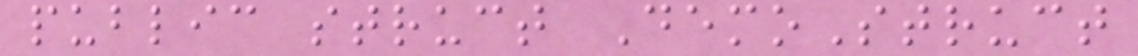public struct DemoStruct
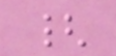{
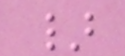}
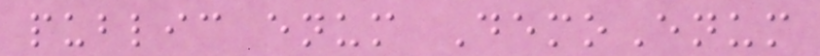public enum DemoEnum
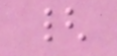{
